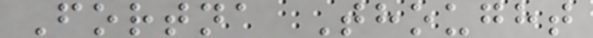Fortna Thought
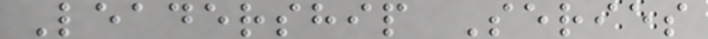Leadership Series
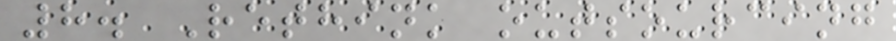8. Rethink outsourcing
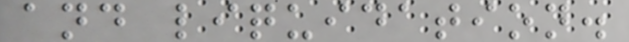and liquidation.
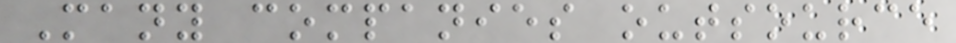Many companies outsource
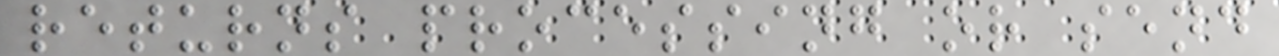returns processing or send
